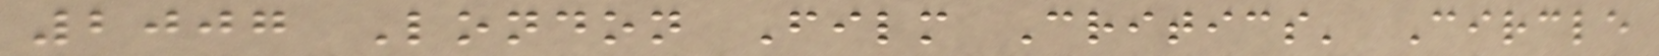2007 London Film Critics' Circle
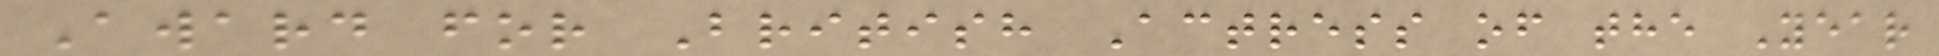Award for British Actress of the Year
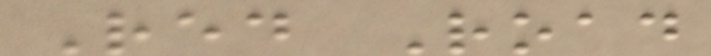Red Road
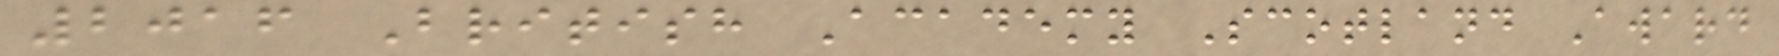2016 British Academy Scotland Award
